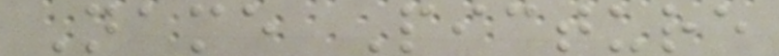Name Picture
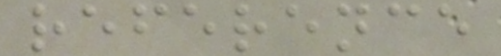reference
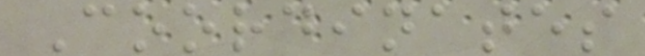Coordinates
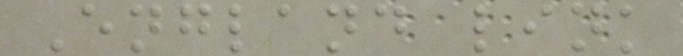England link
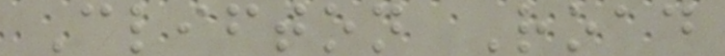Clifton Road
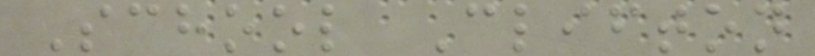School Clifton
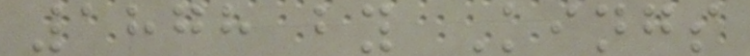1878 by Kings
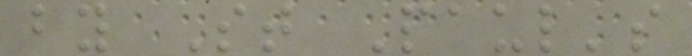by St Paul's
